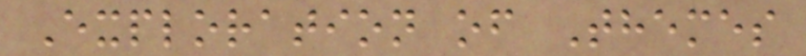Exploration of Themes
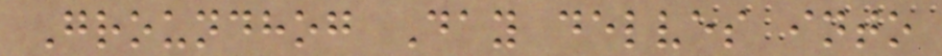Groundhog Day delves into
